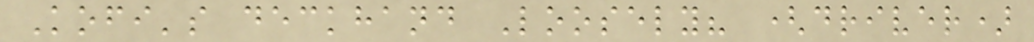Kofi's deckhand Loosely? (driver)
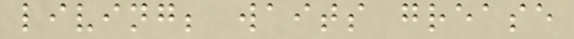living; waits grease
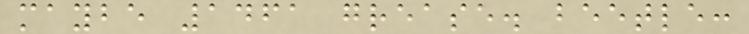maybe 1461 grease. beetle:
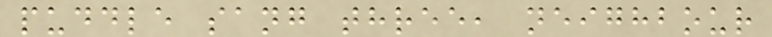puddle sang three, neighbour
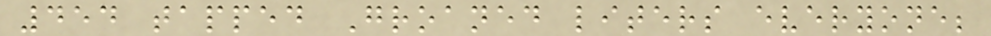454 tapped Groaned liters everyone;
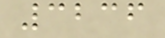3236
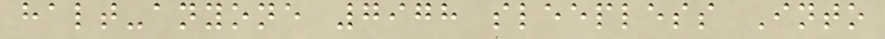halt-anyone 7978 sleepless Into
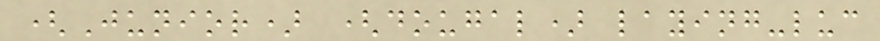(Junior) (dougal) laying-luc
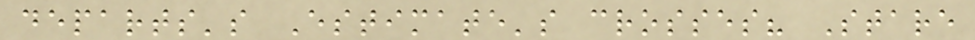departs's Estimate's crosses? Stare
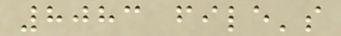8083 file's
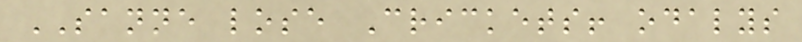SANNE lose Crickets! odalys
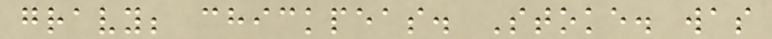gravy; chickpeas. Stoke. was
